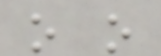o o
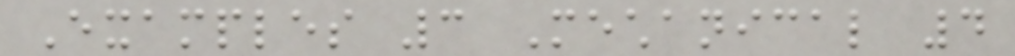Examples 3 Mechanical 4
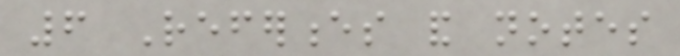6 References and notes
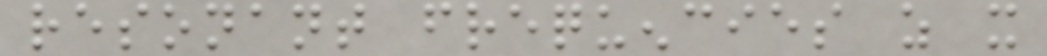resonant frequencies as it
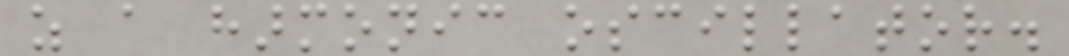as a harmonic oscillator.
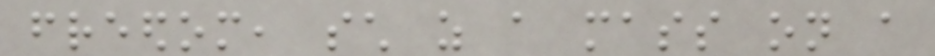freedom, such as a mass on a
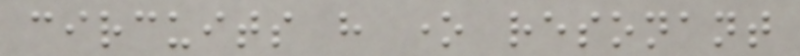circuits have one resonant
